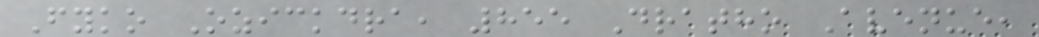Fyko Ozickdra, 855 Dratho Avenue,
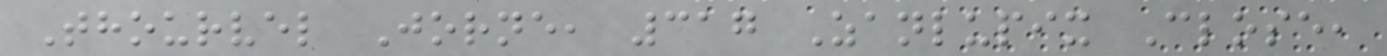Thourvel Jorne, 317 Zanlupix Close,
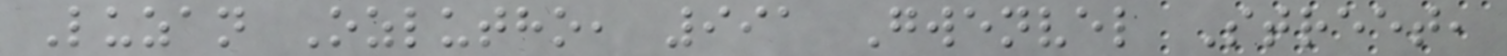Luzan Ozlutho, 991 Gwenvel Street,
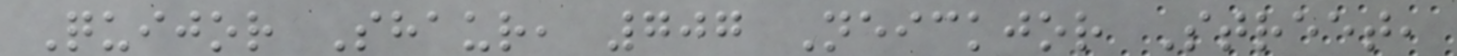Quijor Shaur, 707 Neickjor Street,
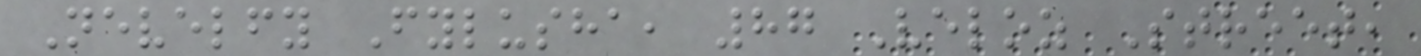Nevelfy Fylusha, 87 Veloz Street,
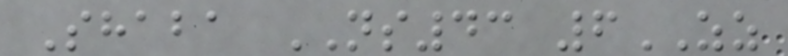Shaba NS43 6ZZ
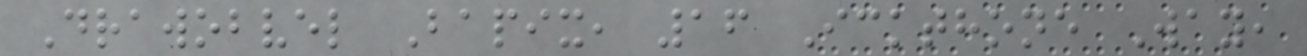Drawobvel Bapix, 16 Ickthone Way,
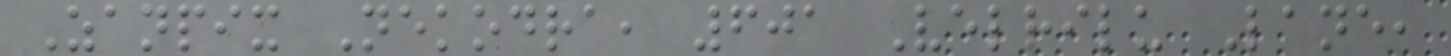Zanpix Nekodra, 601 Velrilu Lane,
